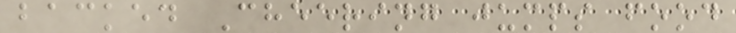backed Cheering jumps food
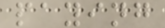paying
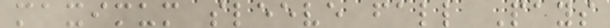maximum sleeve fall Pays
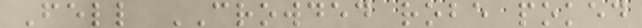Fell CROWDED robe poked
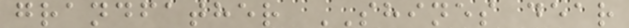grandfather SHINES dear
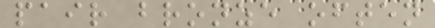pair bronze often
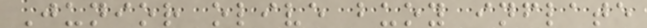Junior olive buoy inflate
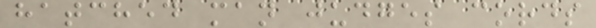hatched man judges cords
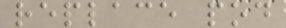replace pod
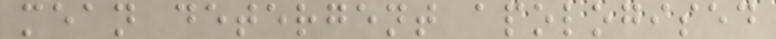mean detergent apologised
